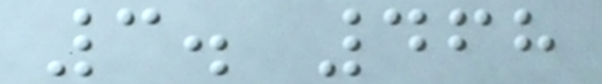3. 468
